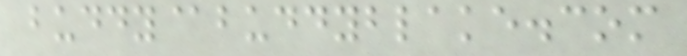buddy@buddyblake.com
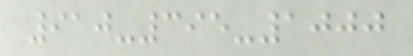910-395-1000
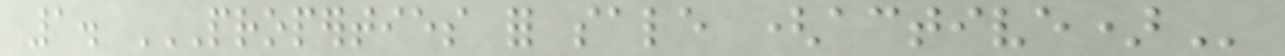1. PROPERTIES FOR SALE (ACTIVE)
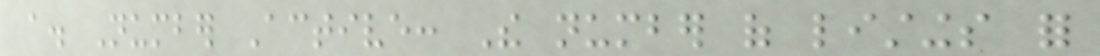a. Number Active: The number of listings for
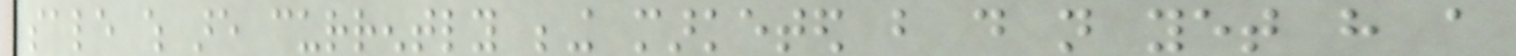sale which are currently being marketed but do not yet have a
